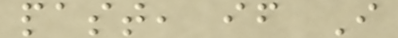past, if I
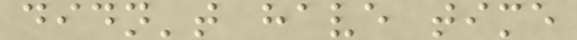didn't have time
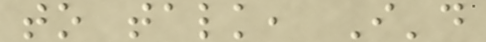to talk, I'd
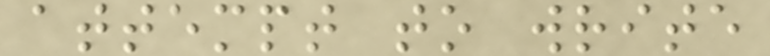attempt to write
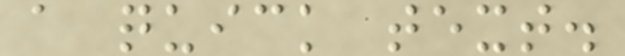a quick text.
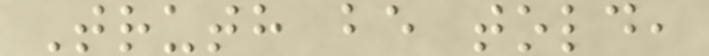Truth be told,
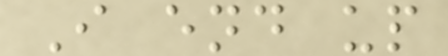I end up
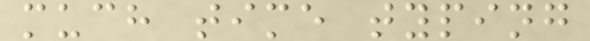much time typing
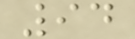94
